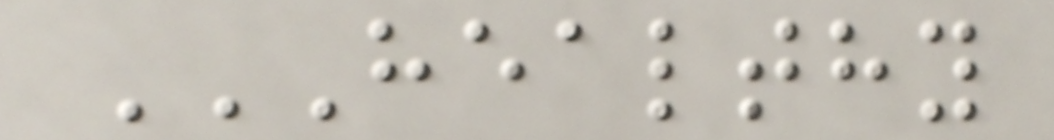HEALTHY
